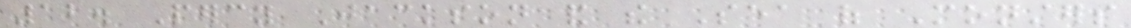12. Percy Jackson and the Sea of Monsters
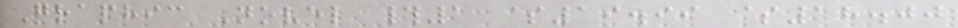Graphic Novel #1 $19.99 $18.00
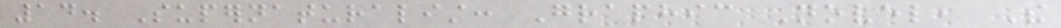14. Supernaturalist: Graphic Novel, The
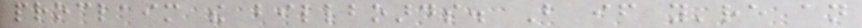proclaim the billboards. But if you're an
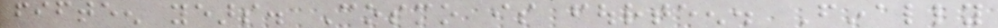fifteen years. Cosmo is fourteen. Finally
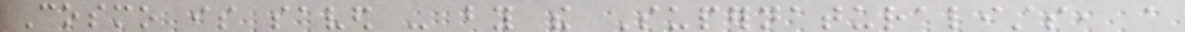Cosmo is saved - by the Supernaturalists, a
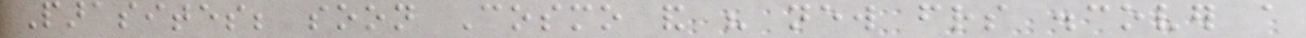Parasites; soon Cosmo and his new friends discover a
